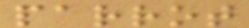parrot
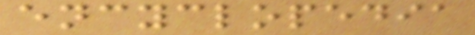encyclopedia
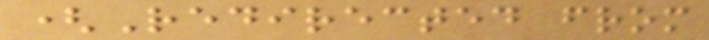(Redirected from
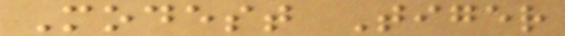Modest Tiger
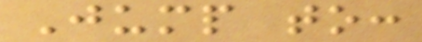Jump to:
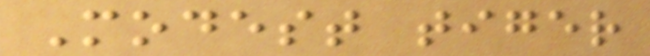Modest tiger
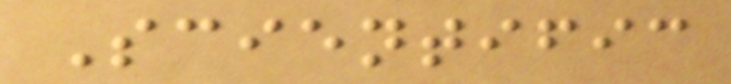Scientific
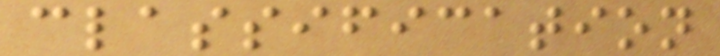classification
